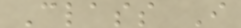Class I
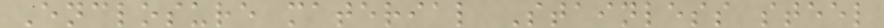Enclosure material Stainless steel
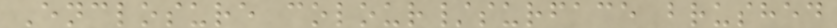Enclosure colour/surface brushed
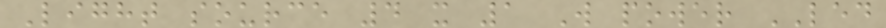Light source 4 x 1 W power LED
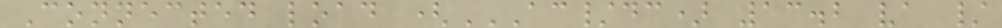Connected load (AC/DC) 13.2 VA /
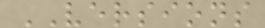VERSIONS
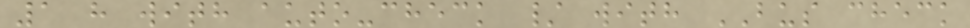1 h with auto-check / with BUS check
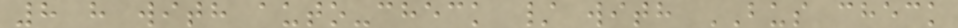8 h with auto-check / with BUS check
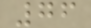76
